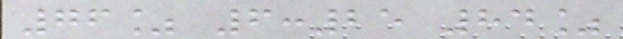76% 6:25 84%
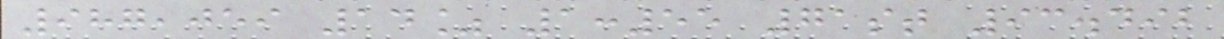987,059 14% 1:55 71st 93.492
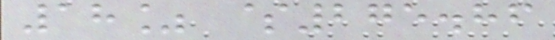18% $275.86
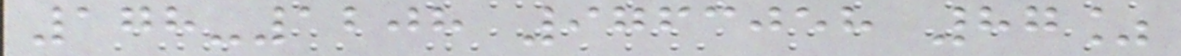178-1208 9763058 87%
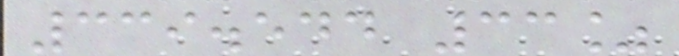339.544 33%
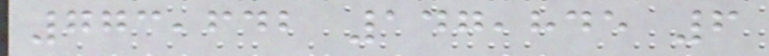773,642 147,845 6
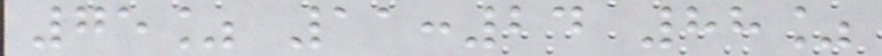75% 11:24 88%
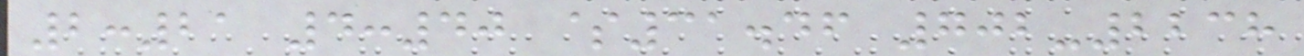2:21 4:40 $31.46 702-2238
